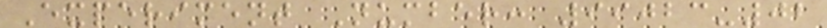Experiment Number: 99023-02
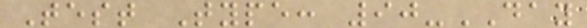Test Type: 90-DAY
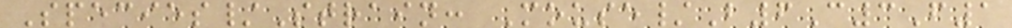Species/Strain: Mouse/B6C3F1
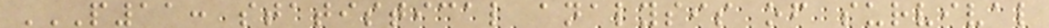P11: STATISTICAL ANALYSIS OF SURVIVAL
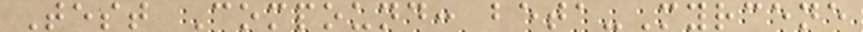Test Compound: beta-Myrcene
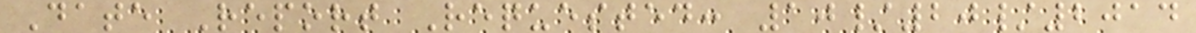Date Report Requested: 10/20/2014
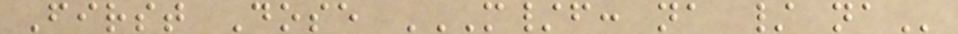First Dose M/F: NA / NA
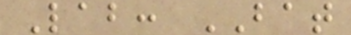Lab: BAT
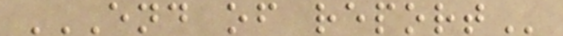END OF REPORT
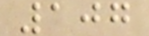107
